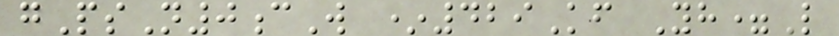gPsN0cW *429Kf Yh=L
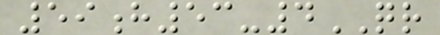59h53-4QR
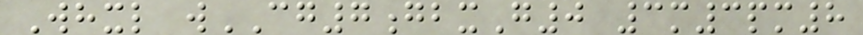Whxl wCG7gbxG0 3m3pm8
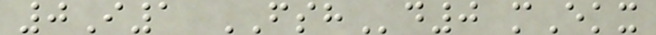0I1 FSHd0 mEkx
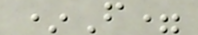*F=
